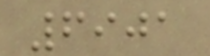6901
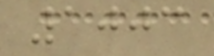1003
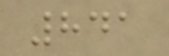841
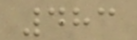483
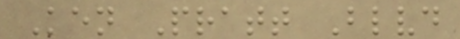Ken Pratt Blvd
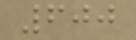600
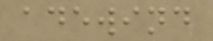adewind
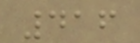416
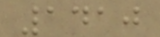1410
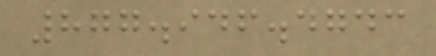877.946.4743
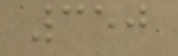350
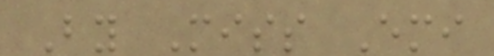By Miss Emi
